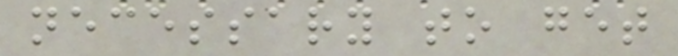necessary to get
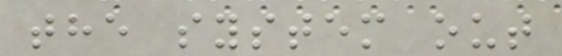the system out
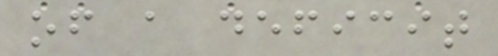of a deficit
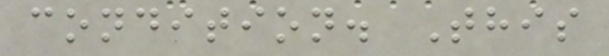condition. This
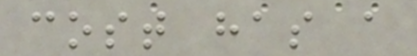cost has a
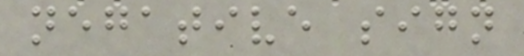negative sign
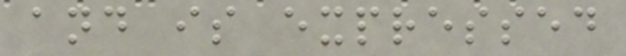and is expressed
